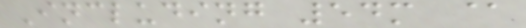Including 54m @
